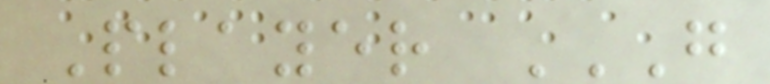Player G
